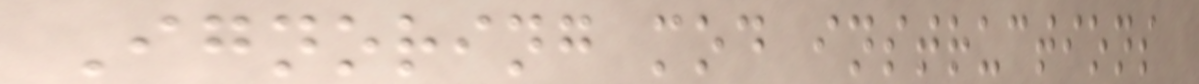Ignoring mod instructions
